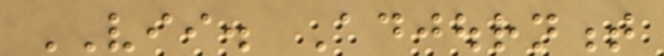VII. Adjournment
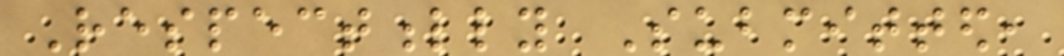Respectfully Submitted,
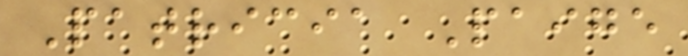Patricia Paige
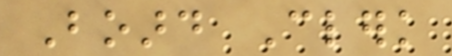Board Clerk
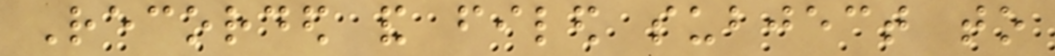Recorded and filed subject to
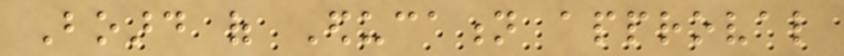Board of Education approval
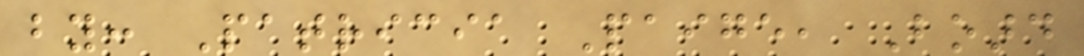by: Patricia Paige, Board
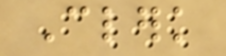Clerk
